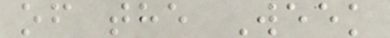of the Week
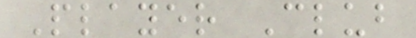Player Club
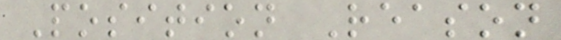Position Reason
